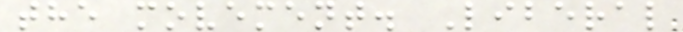the movement. Liberal
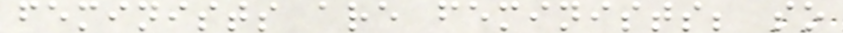feminists are feminists; so
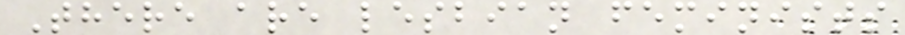There are lesbian feminists
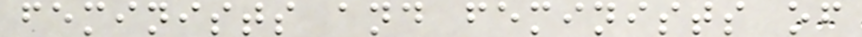feminists and feminists of
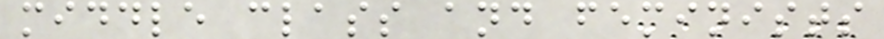middle class and feminists
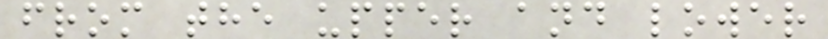from the upper and lower
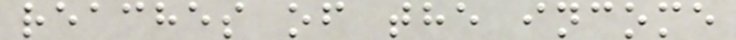reaches of the income
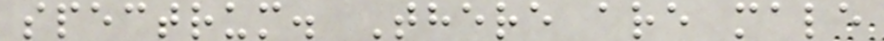spectrum. There are male
